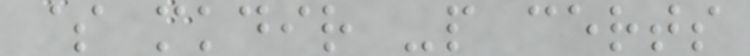$ mkdir -p certs
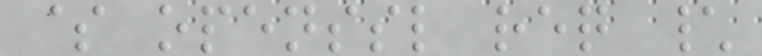$ openssl req \
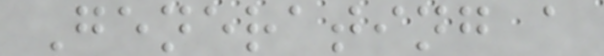Generating a
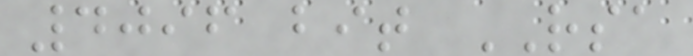4096 bit RSA
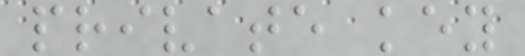private key
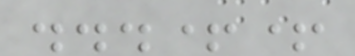...++
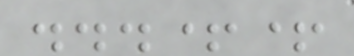...++
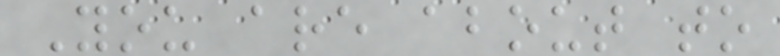You are about to
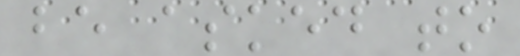be asked to
